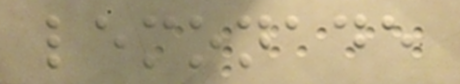lemonade
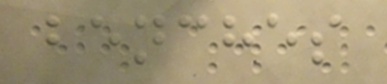benches
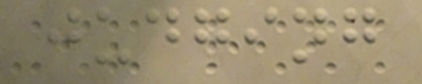judging
